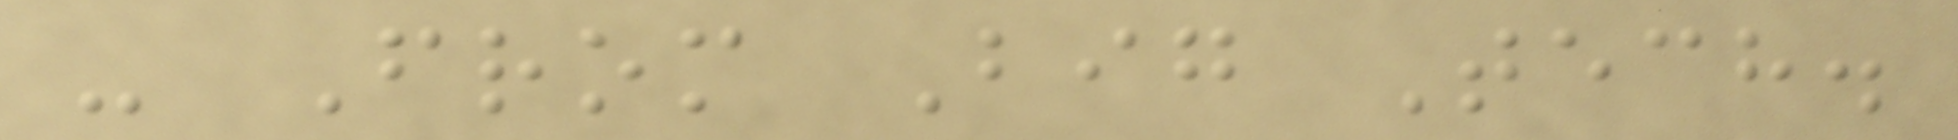- From Big Tech.
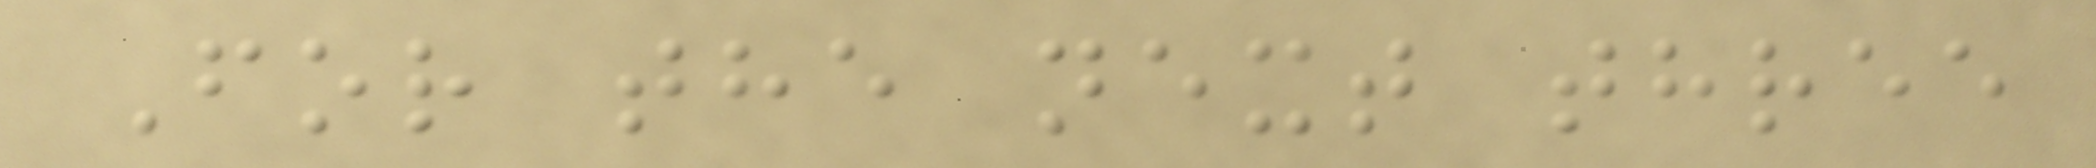For the next three
